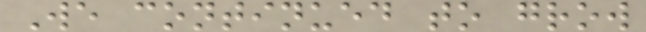We continued to grow
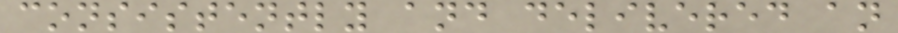consistently and delivered an
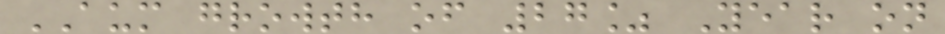AUM growth of 27% Year on
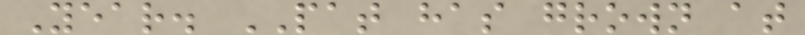Year. PAT has grown at
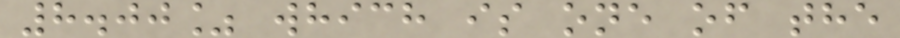8.00% which is one of the
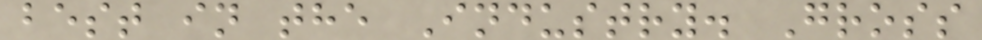best in the Industry. Gross
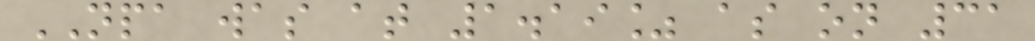NPA was at 1.19% as on 31
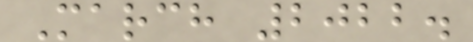March 2022.
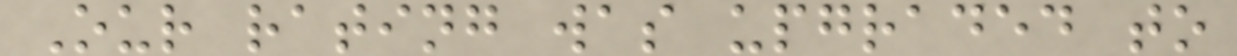Our rating was upgraded to
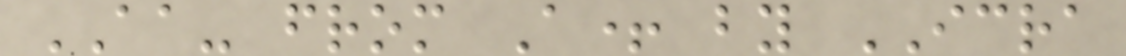AA- from A+ by ICRA
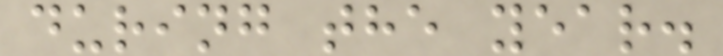during the year.
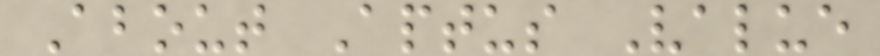About Aptus Value
